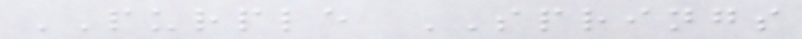PURPLE SPRINGS
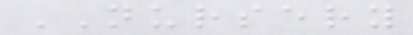NURSERY
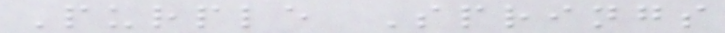Purple Springs
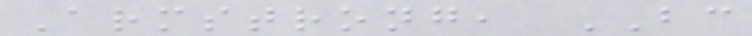Armstrong, BC
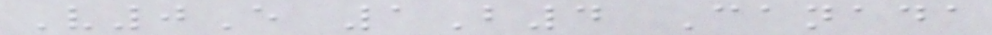V0E 1B4 Canada
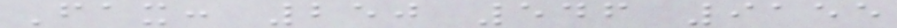Fax: 250 546 9155
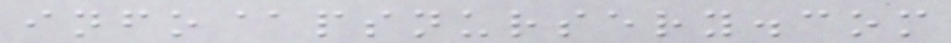info@psnursery.com
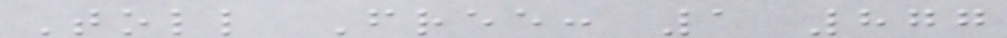Toll Free: 1 877
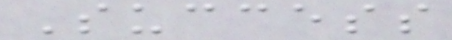Success
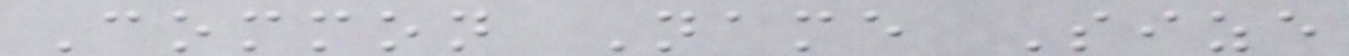Common Name Size
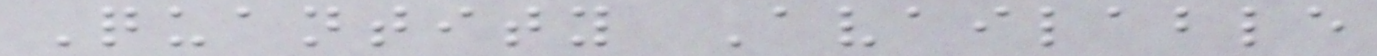Quantity Available
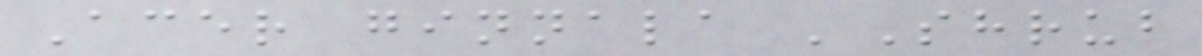Acer ginnala 'Shrub
